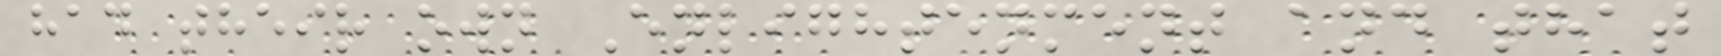had their own Enlightenment and that
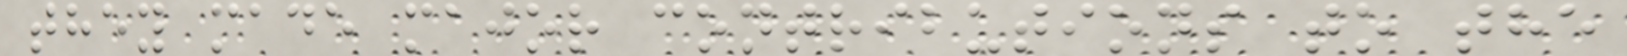they made major contributions to the
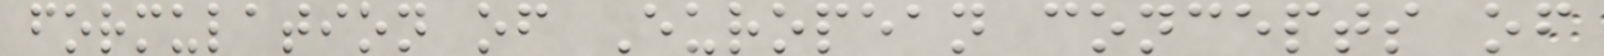formulation of European concepts of
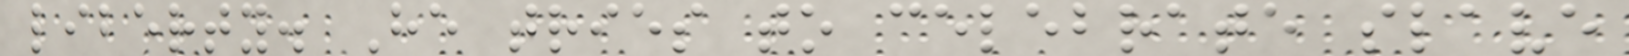liberty. He tries to celebrate slave
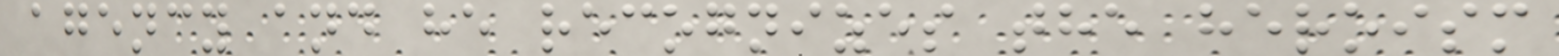agency and he recognizes the heroism
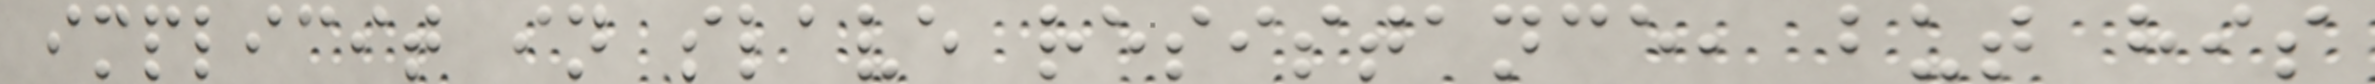implicit in slave resistance, but his
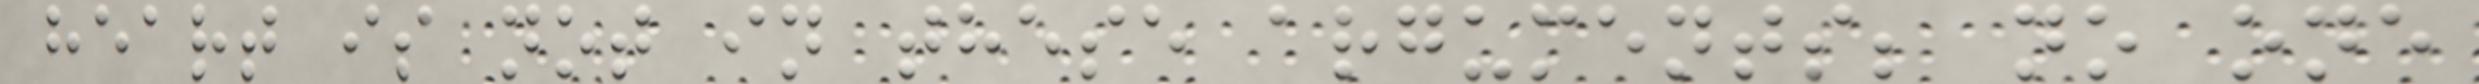heart is not in these arguments; no one
